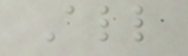All
